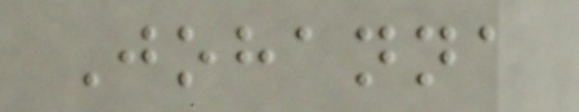Johanna
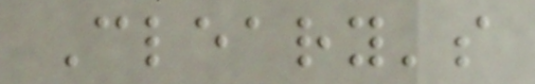Cleary's
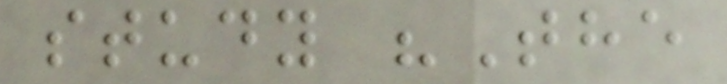study "The
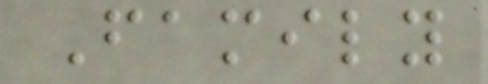Family
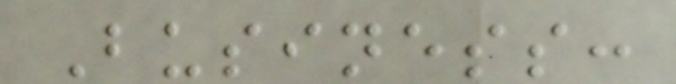Business:
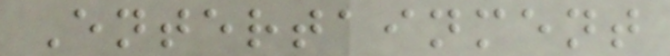Entertainment
